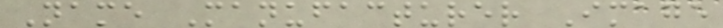Name Manufacturer Image
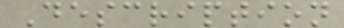Description
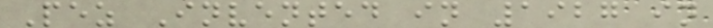Pez Invented in 1927 in
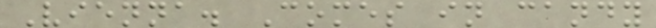Vienna. Comes in candy
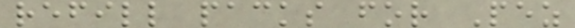refill packs for Pez
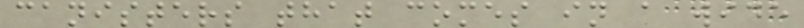canisters that comes in a wide
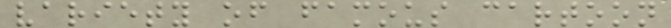variety of famous cartoon
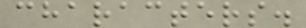characters.
